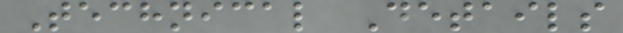Technical Details
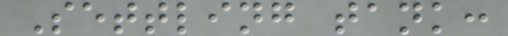Settling tank:
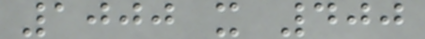1000 x 400
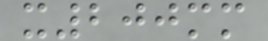x200mm
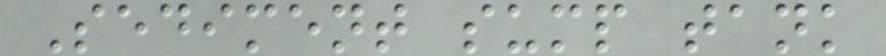Sediment sump tank
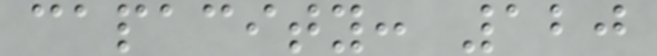capacity: 120
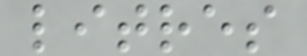litres
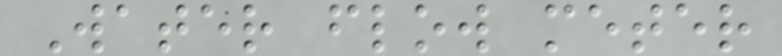Water flow meter
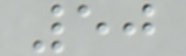50
